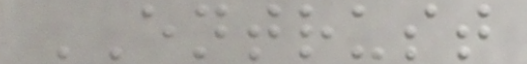ENTRUST
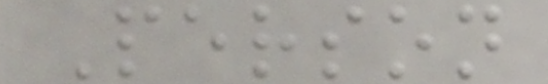Person
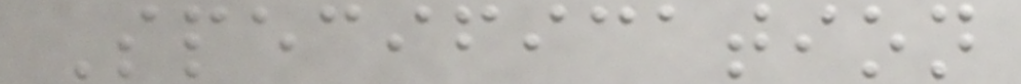Specification
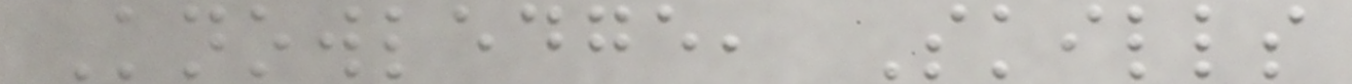Knowledge, Skills
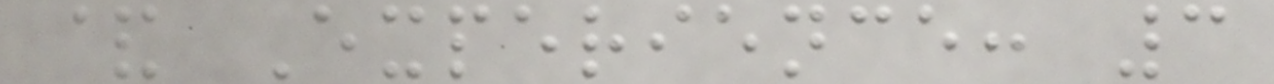& Experience: 3
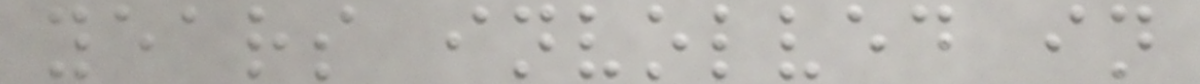years involved in
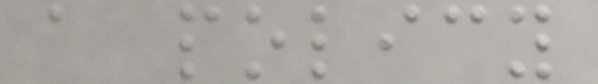a policy
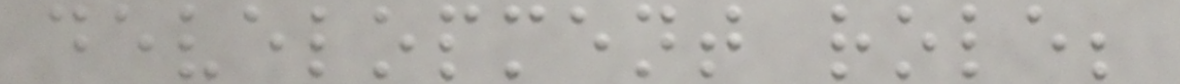development role;
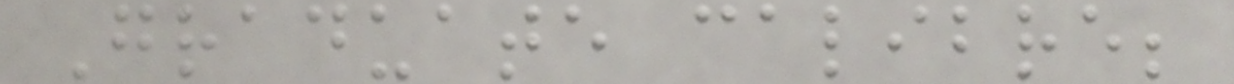Graduate calibre;
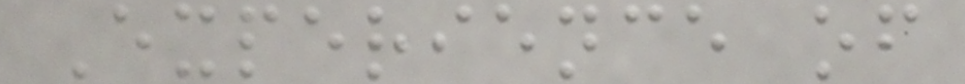Experience of
